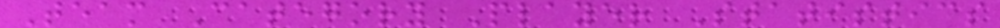Team Category Player Statistics
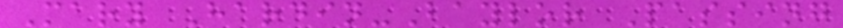Mary Hardin-Baylor Passing
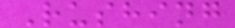Rushing
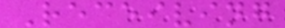Receiving
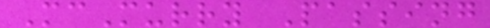McMurry Passing
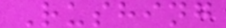Rushing
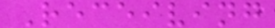Receiving
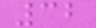32
